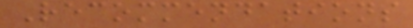Recommendations
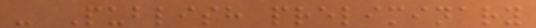- Publish preliminary
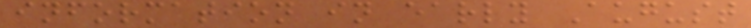information in early August
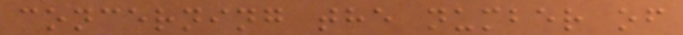concerning the number of
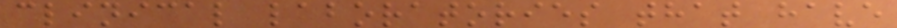clinical laboratories that have
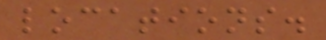locations.
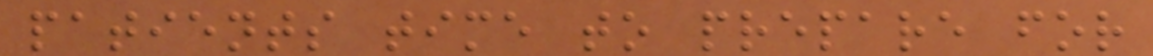patients time to prepare for
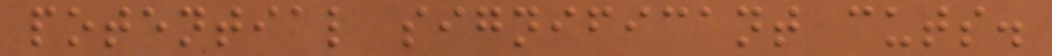potential significant cuts.
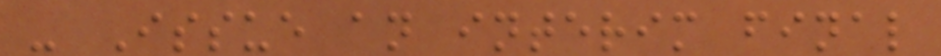- Issue an interim final
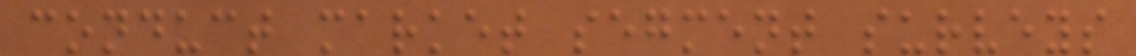conduct market segment surveys
